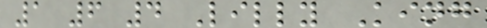1 6 4 Lilly King
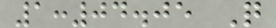1:04.05 Q
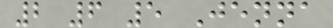2 6 5 Jenna
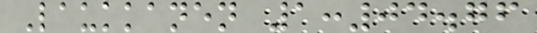Laukkanen 1:04.76
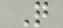Q
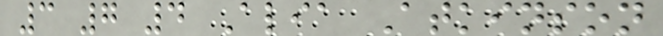3 7 4 Alia Atkinson
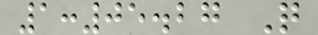1:05.27 Q
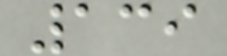139
